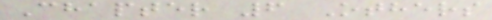Chapter 6 Others
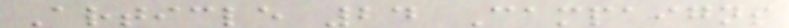Article 24 Campaigns
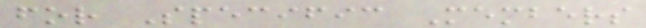for Specific Members
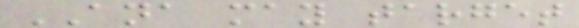ANA may target
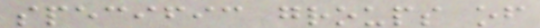specific groups of
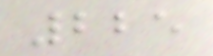225
